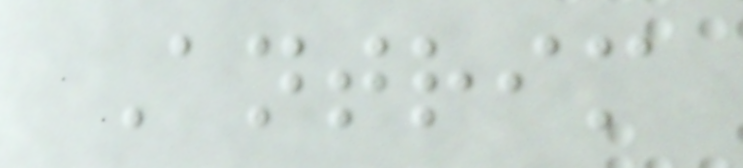Antrim
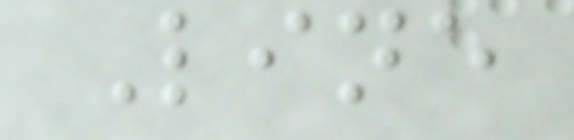Line
